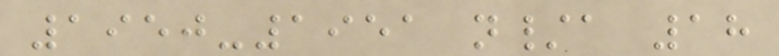1950-1951 n/a 18
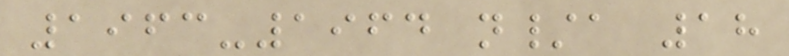1963-1964 n/a 18
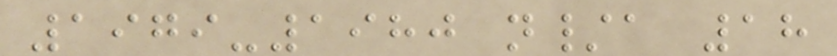1979-1980 n/a 18
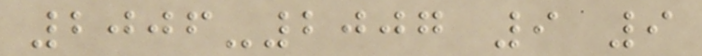2006-2007 9 9
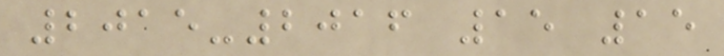2015-2016 15 15
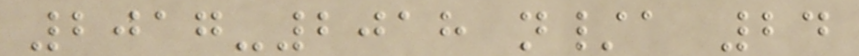2017-2018 n/a 24
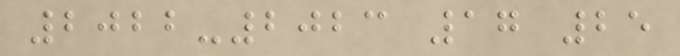2022-2023 17 25
